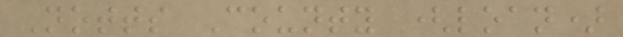Notts County (loan)
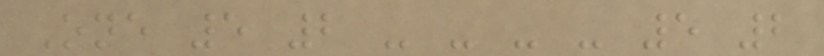One 5 2 - - - - 5 2
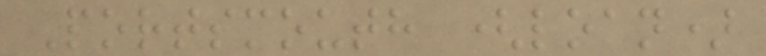Portsmouth (loan)
